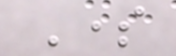Some
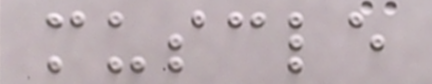muscle
